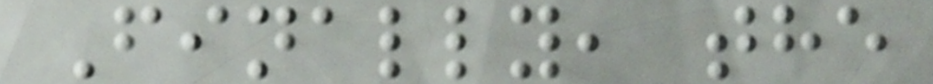Finally, the
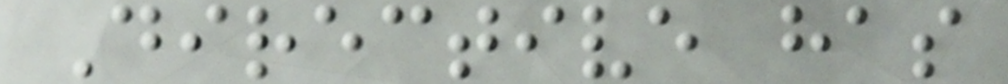Directive has
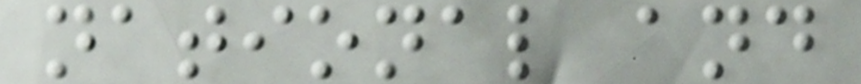national and
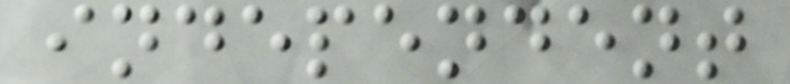independent
